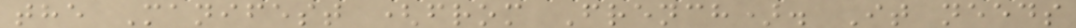the Manifest (from French). It needs
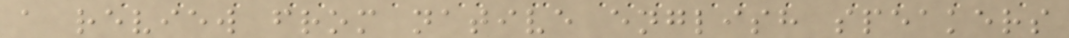a review from native english speakers
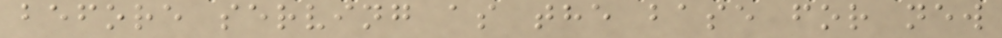before serving as the base for new
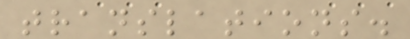translations.
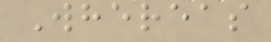Whereas
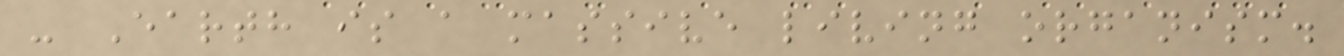- Earth is a massive living organism.
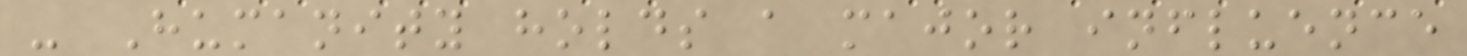- Humanity holds a major influence
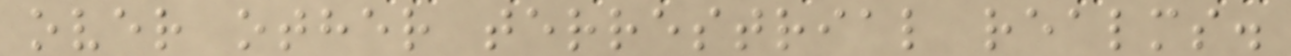over other terrestrial realms.
